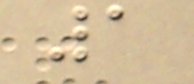1
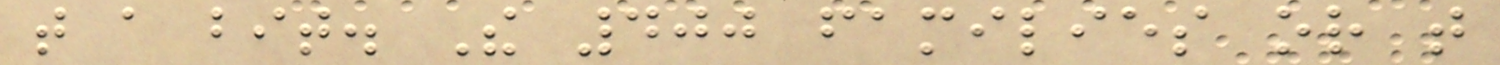that a bit. The 400 families or that
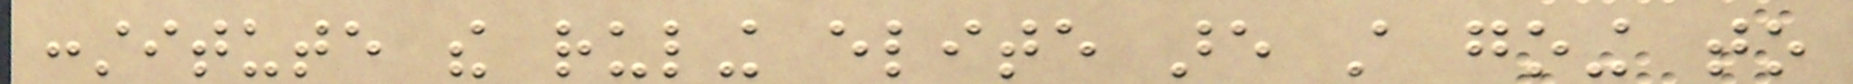constitute the ruling elite are still going to
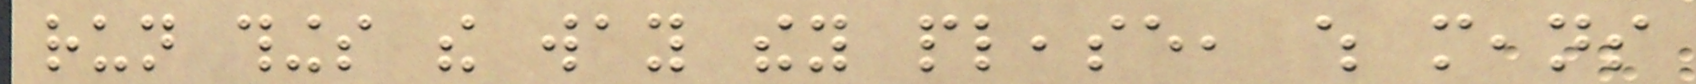run things the way they please, which means
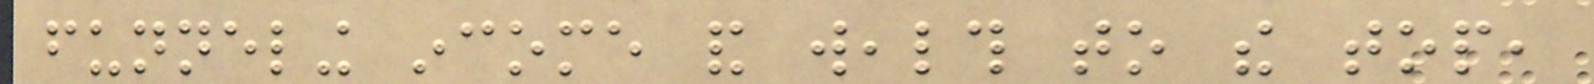funneling income and wealth to the top,
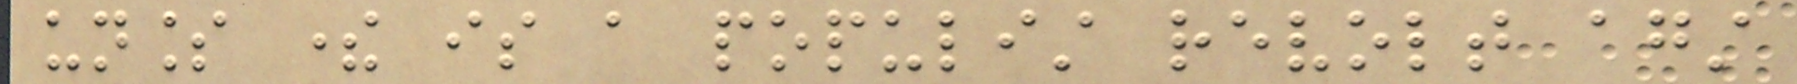unless there is a populist revolt against
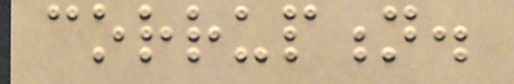corruption.
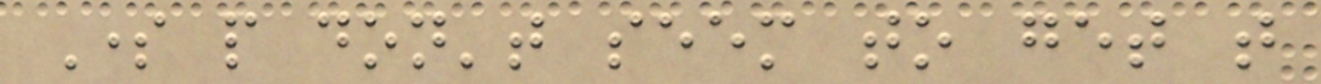Some people don't seem to get that
